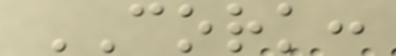CORK:
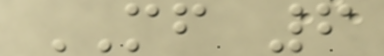MF 6
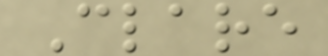Clare
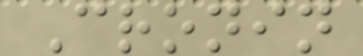Cronin
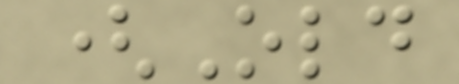(Old
